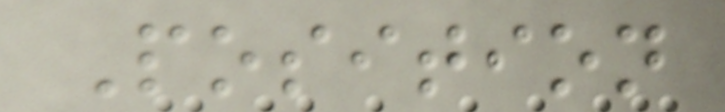Position
